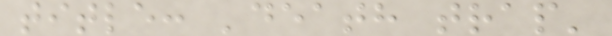title: 'death trap'
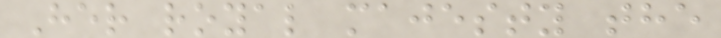Her royal majesty the
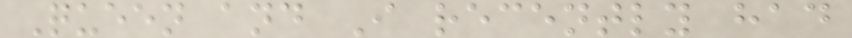Queen and I recently had
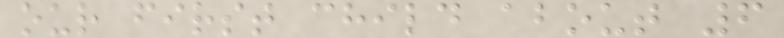our first child about 6
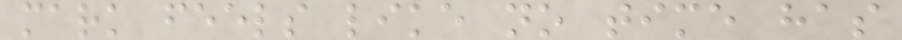mark feels like no time has
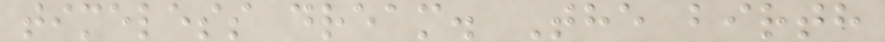timeless dream. The birth
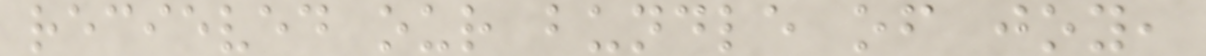recieved our bundle of joy,
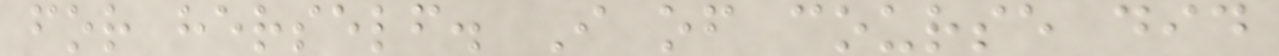for herself. I of course did
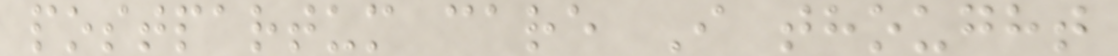postpartum care I thought
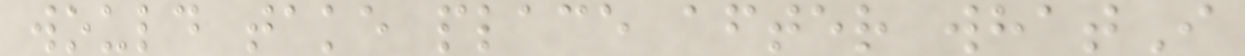would take place after whatI
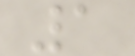1
